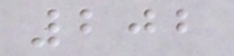202
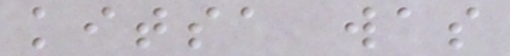kitsa was
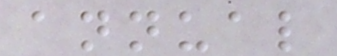annual
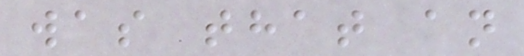was that an
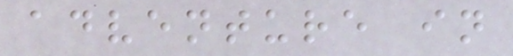adventure in
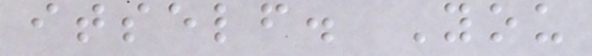itself. You
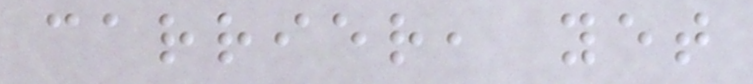carrier, yet
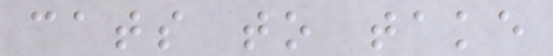cats to take
